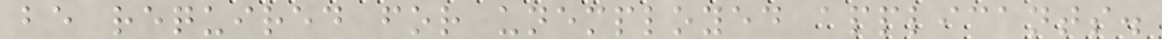be required for unemployed applicants.
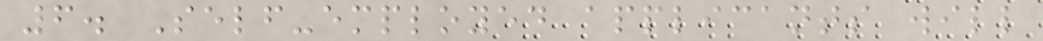6. Self-employed applicants will
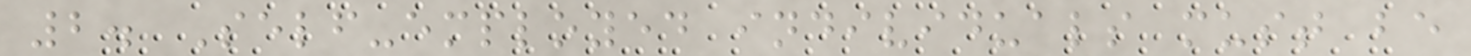2. Self-employed individuals must be
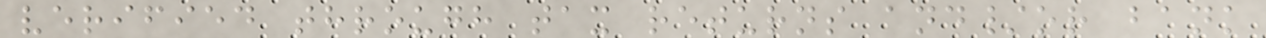verified through tax returns and/or bank
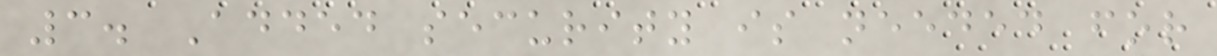3. Added security is needed for
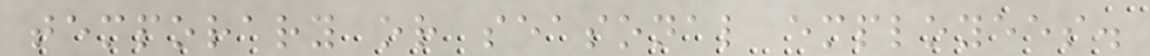temporary or seasonal employees.
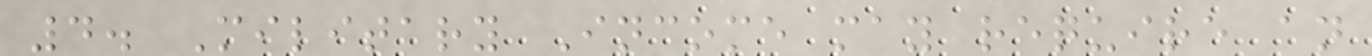4. Military Income may require an
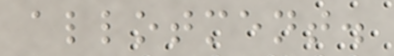allotment.
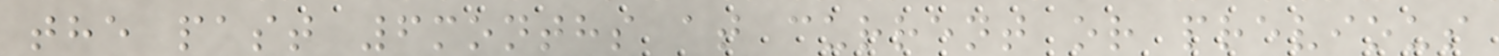the past 6months at current or previous
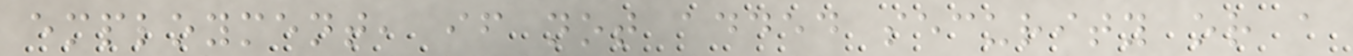employment, if not added security or a
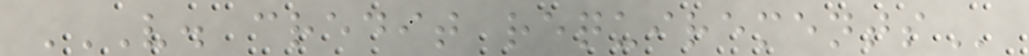V. CREDIT REQUIREMENTS
